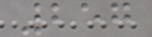257
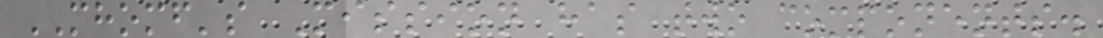MHOMF's Mission has two components.
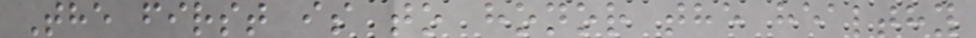The first is to honor the healthy
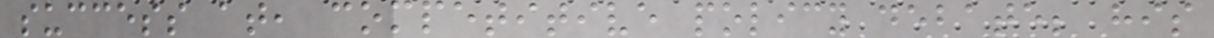success at, competitive policy debate; his
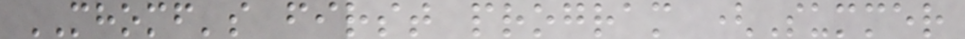MHOMF's first program (Summer
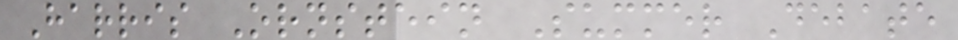Harris Ornstein Summer Debate
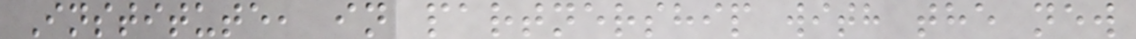Institute, in partnership with the new
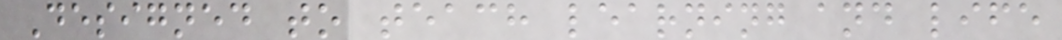Designed to teach learning and life
